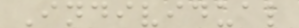Individual
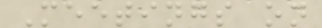Meetings on
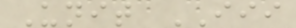Unit III
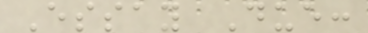Essay Due:
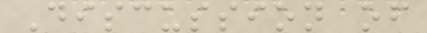Discussion of
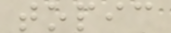topic
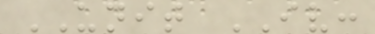UNIT IV:
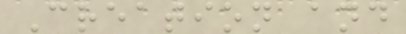Creation and
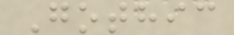Gothic
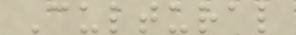Cultural
